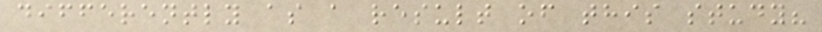differently as a result of this study?
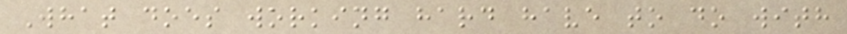What does working hard have to do with
